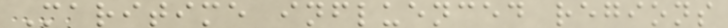Maritime influenced regions
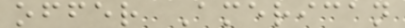offer American
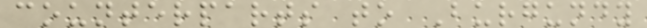counterparts to Burgundy
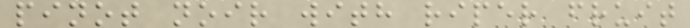pinot noir with riper fruit
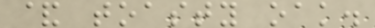& toasty oak.
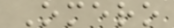Omero
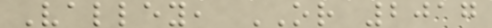Valley, OR 2017
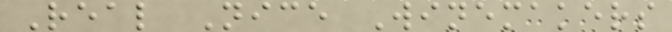Real Nice Winemakers
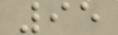95
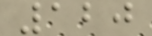120
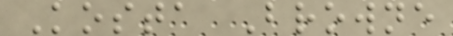Kosta Browne
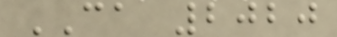CA 2020
